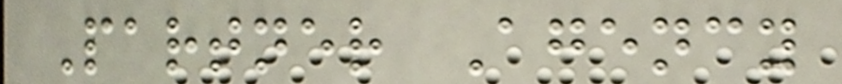Partner Agency
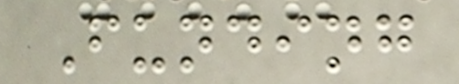Funding
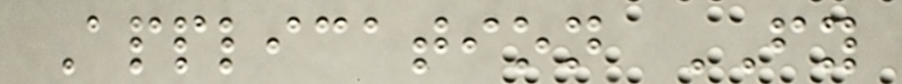Application FY
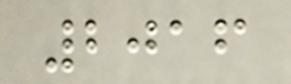2016
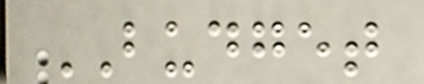BUDGET
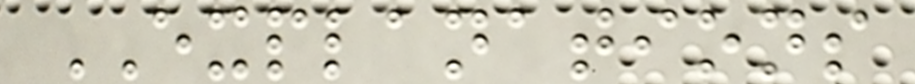EXPLANATIONS
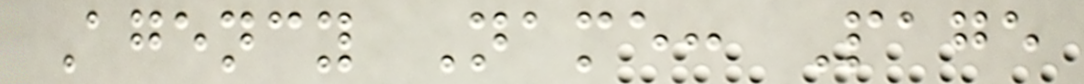Agency Name: Page
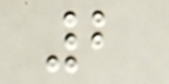2
